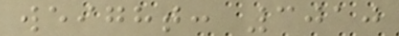weight: 3010
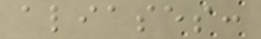aliases:
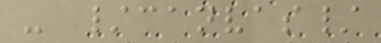- /canvas/
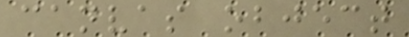canvas object
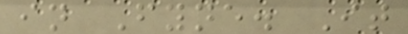in Fyne. It
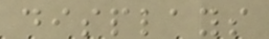displays
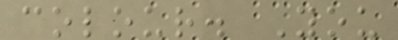colour. You
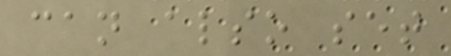can also set
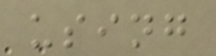using
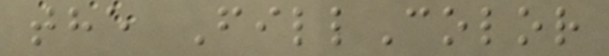the FillColor
